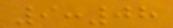9:08
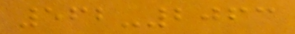562-2063
